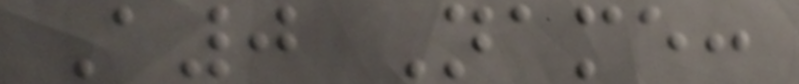A0 Name:
